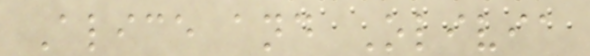Alice and Olivia
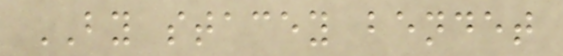BY stacey bendet
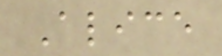Alice
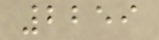2259
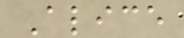Alice
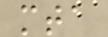mta
